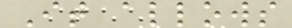It allows
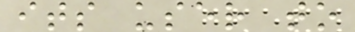its user to
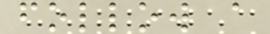follow a
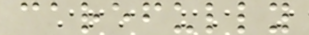carefully
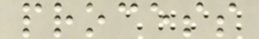process
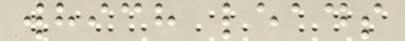which leads
